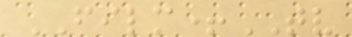FILM+TV
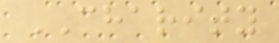CHARITY
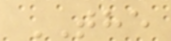THE
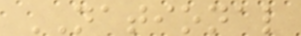NATIONAL
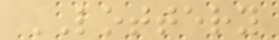LOTTERY
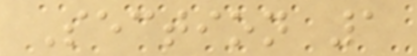Section 1
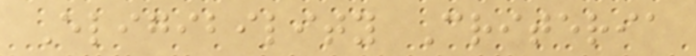Eligibility Criteria
